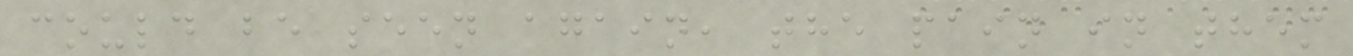could be seen again, the pain in them
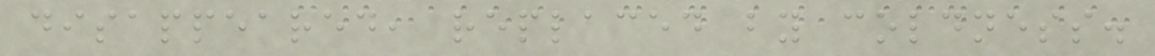disappeared, replaced by coldness.
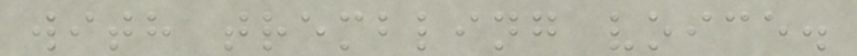with trembling voice.
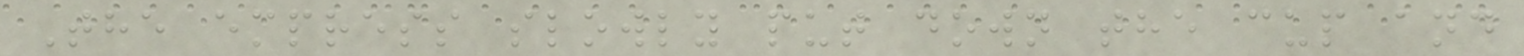The empress slowly put down the cup and
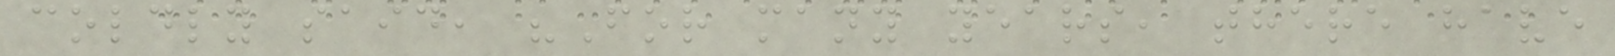coldly said, "For many years, there have
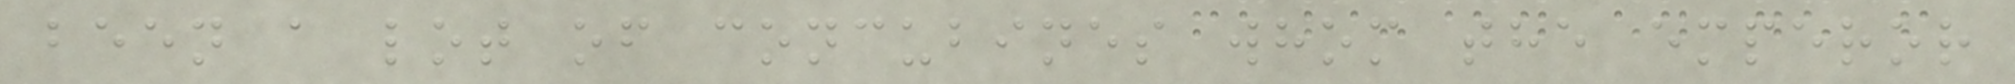been a lot of concubines whom the emperor
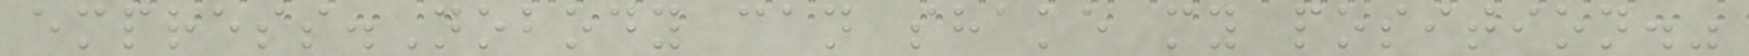empress.Nobody can shake my position."
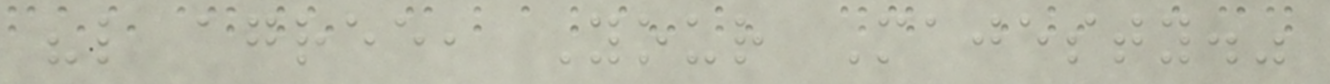"l agree, Your Majesty."
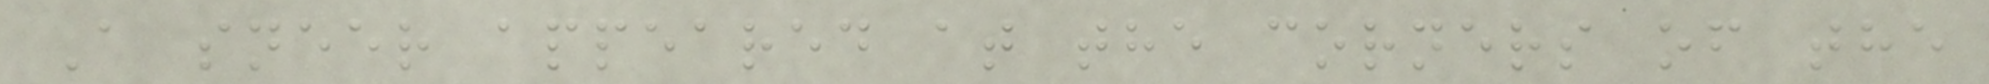A sneer appeared at the corners of the
